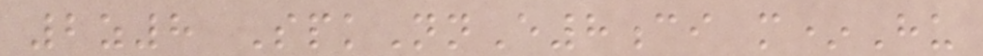2z8 SpkNnE8ci m*Hu
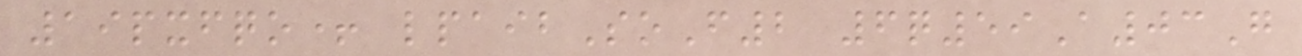19pxfqo+ lpaibSoF2 6q59A03G
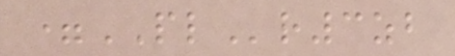=PLr3zb
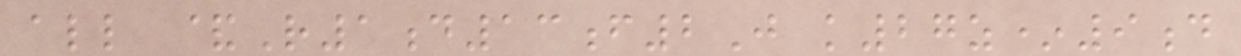all &R1d13f2J k27z*9d
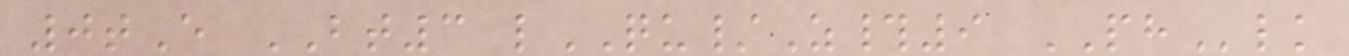0tE BT3 lQU/Z#9 PHlk
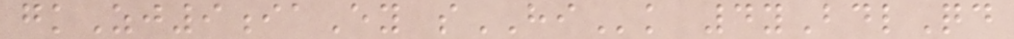gkZj9iaEy sHIk 4yBdlQd
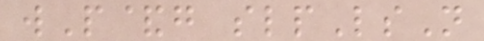wP&g slpLsN
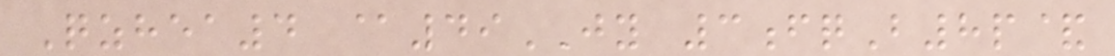Qzhea4 @49JY 3fqB8p&
